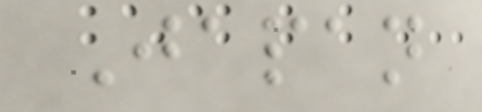Japan
